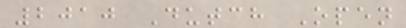2010 Dutch Open
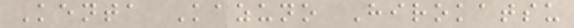Kenta Kazuno Hirokatsu
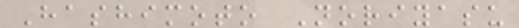Hashimoto Noriyasu
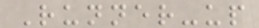Runner-up
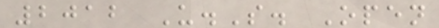2012 U.S. Open
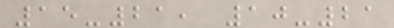15-21, 10-21
